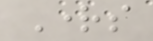Rights
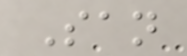San
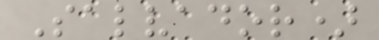Salvador)
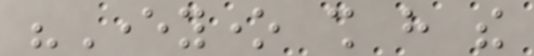"Everyone shall have the
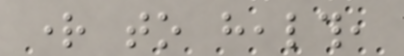right to health,
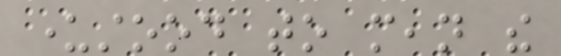understood to mean the
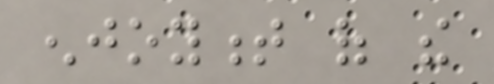enjoyment of the
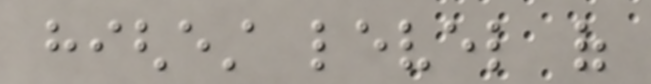highest level of
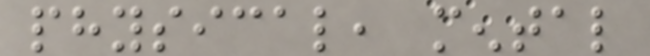physical, mental
